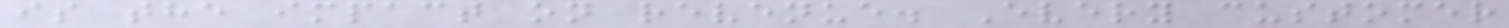is the impact on revenue. Every customer
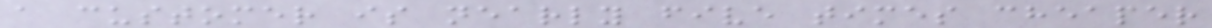a customer is nearly five times cheaper
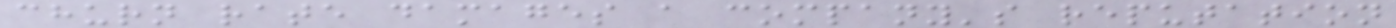churn rate damages a company's reputation
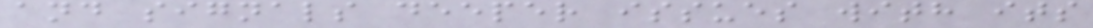and signals deeper issues with its
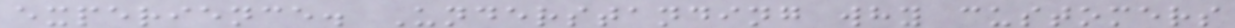experience. Understanding why customers
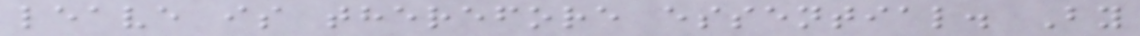leave is therefore essential. By
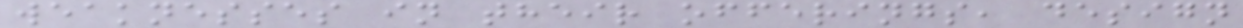weaknesses in their offerings, design
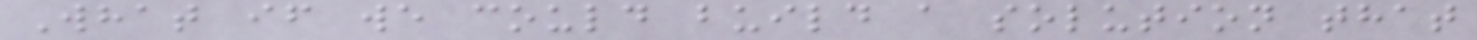What if we could build a solution that
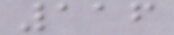116
